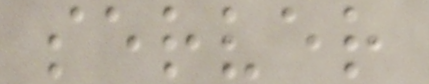server
